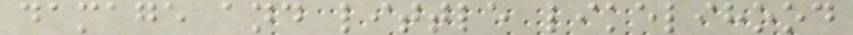damage and little likelihood
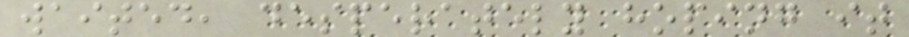waited, desperately hoping it
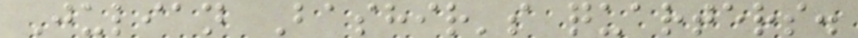Julian Bashir's quarters.
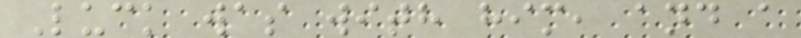Luck was with him, and a
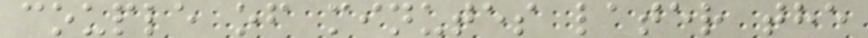couple of minutes later the
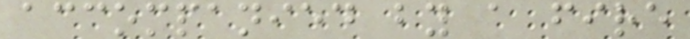accompanied by a fire
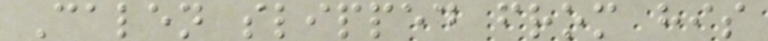Calen slipped from his
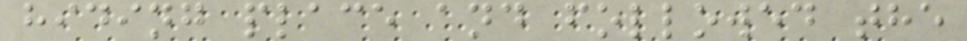hiding place and followed the
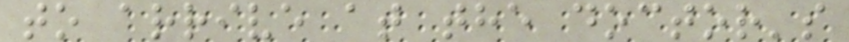to arrive at the doctor's
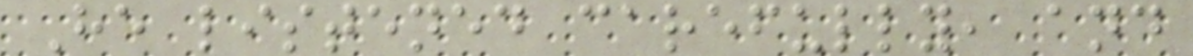He listened carefully, and
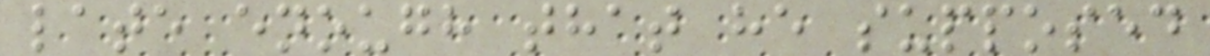late enough that he supposed
